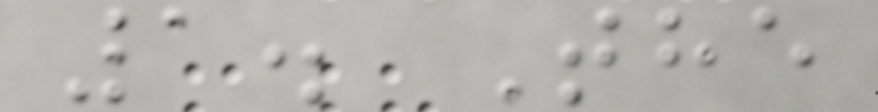1. The
